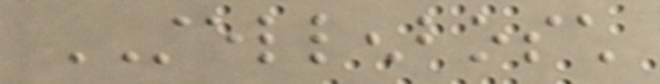STELLENBOSCH
